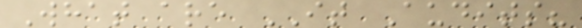What are IT Audits?
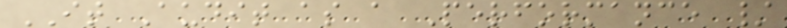IT Audit as a Performance /
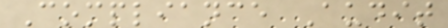Compliance Audit
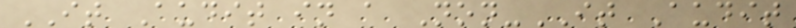IT Audit in a Non-IT Audit
